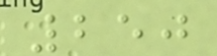250
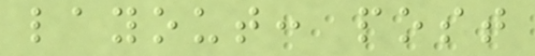layout: post
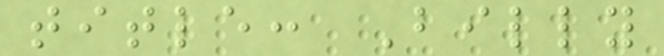title: Billy
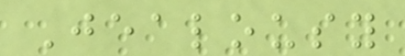Jealousy
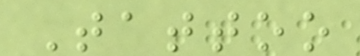Tattoo
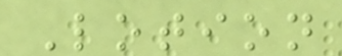Lotion
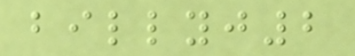billyj2
